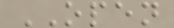OPEN
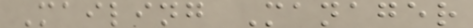Mailing Manager
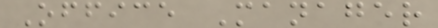Office Manager
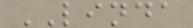LINDA
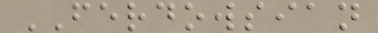FERDOWSIAN
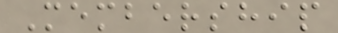Membership
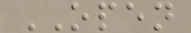OPEN
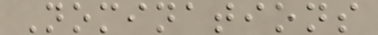Nominations
